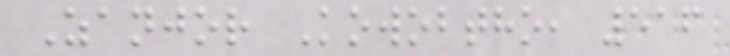Zanjor Kowobtho, 516
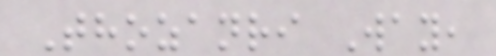Thozanri Way,
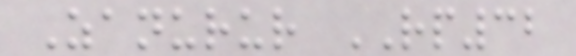Zanurur RP32
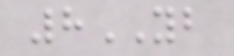8YB
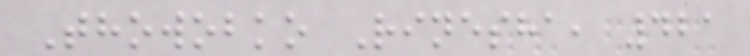Thowobko Rinesha, 421
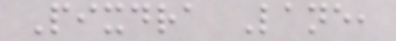Pixdra Lane,
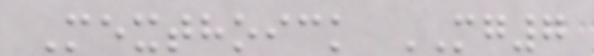Mexthoick MG7
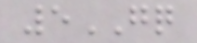5GQ
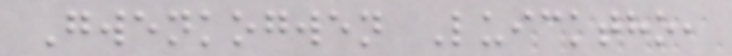Gwenkogwen Luicktho,
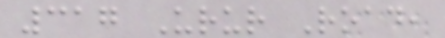317 Urur Road,
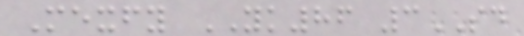Mexfy YK86 3SD
